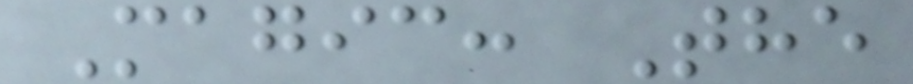Magic: The
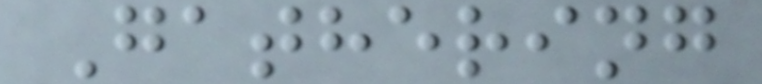Gathering
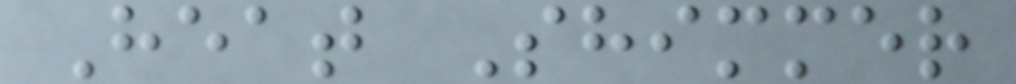Heat Shimmer
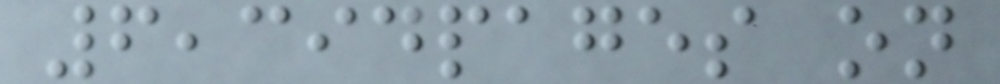6,394pages on
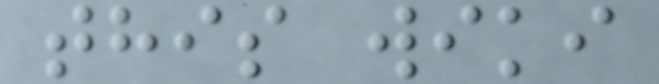this wiki
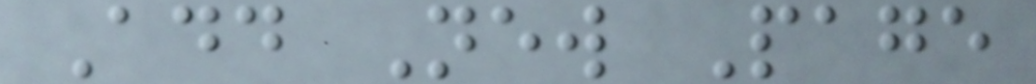Add New Page
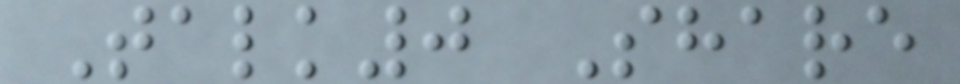Talk0 Share
